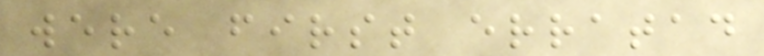were first erratad
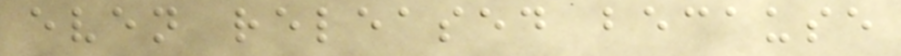even released because
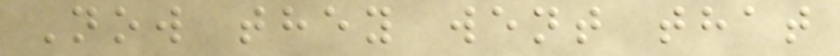Now they went that
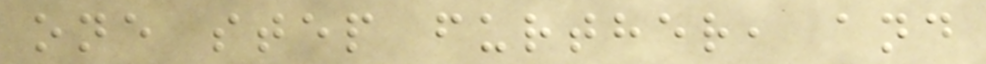one step further, and
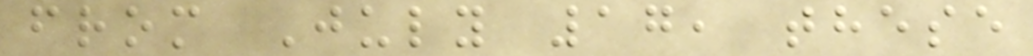from July 17, these
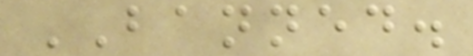BANNED.
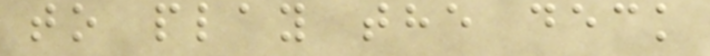to play the deck
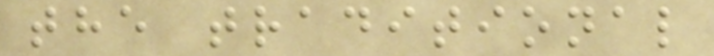the traditional
